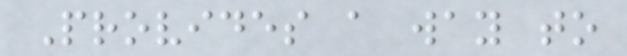Provides a way to
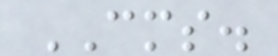CMS.
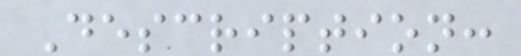Description:
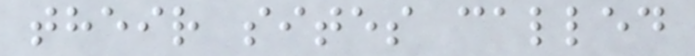their sites called
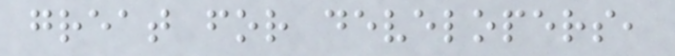great for developers,
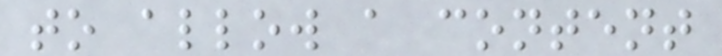to allow a content
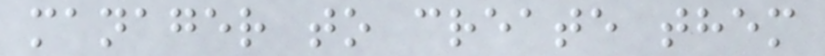manager to create them
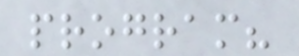program?
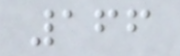166
